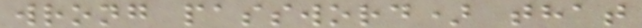wrong password) that
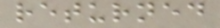returned
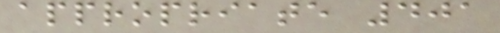appropriate 401
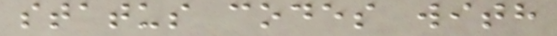status codes with
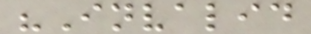"Invalid
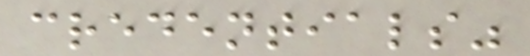credentials"
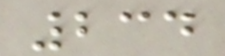234
